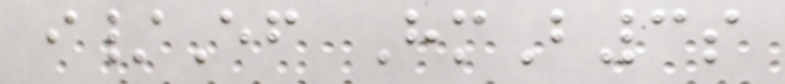i/Ef HmB3s
